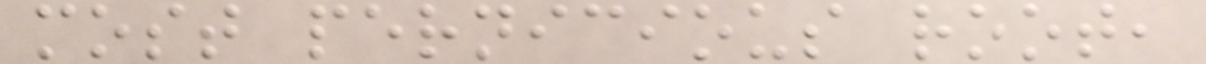most pernicious root,
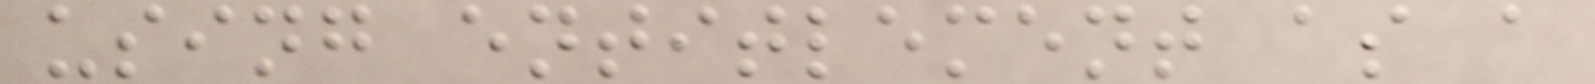using entitlement as a
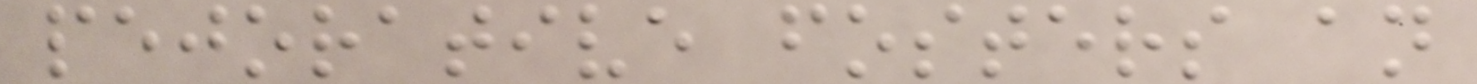pejorative fosters an
